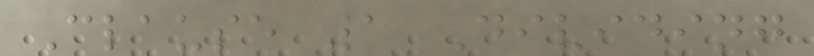Clause 1 Dividing
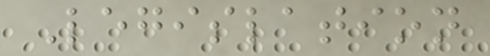Legislation
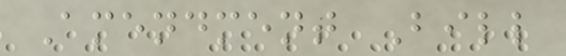Amendment Bill
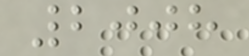2008
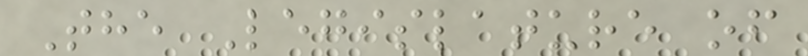The Legislature of
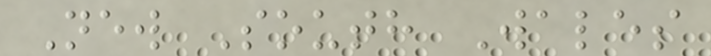New South Wales
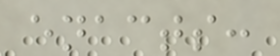enacts:
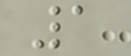1
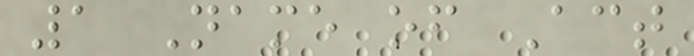1 Name of Act
